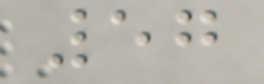57
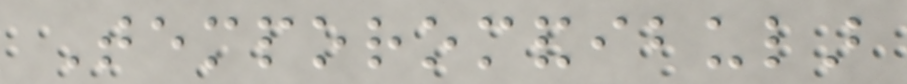Temporomandibular
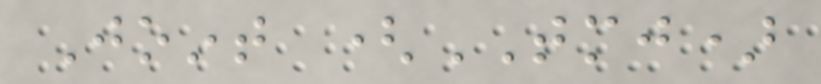Joint (TMJ)
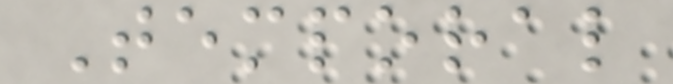Temporal
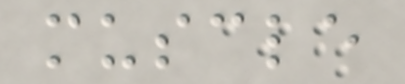muscle
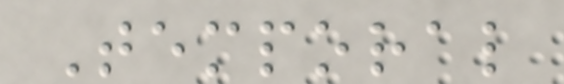Temporal
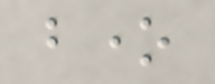bone
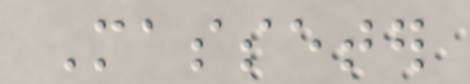Masseter
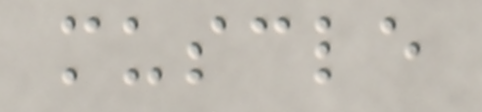muscle
